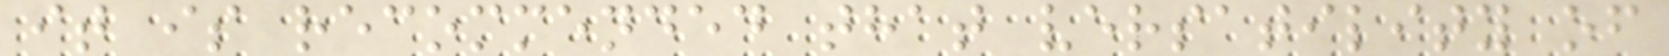it is recommended that versatility of
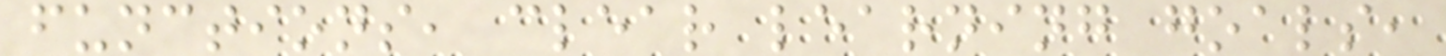functions, clear learning goals,
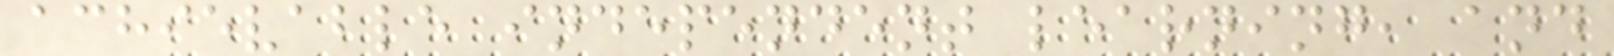achievable independent learning, and
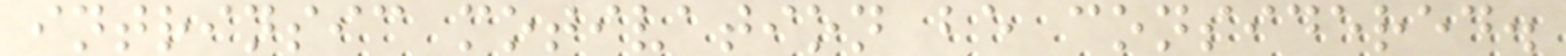intrinsic motivation be considered.
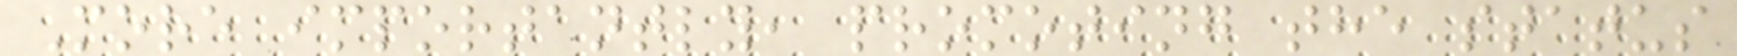More importantly, promoting the status
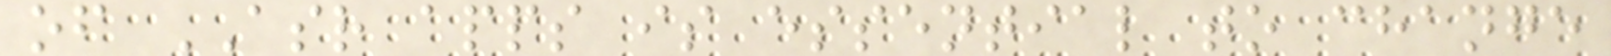of ASR apps is essential to change
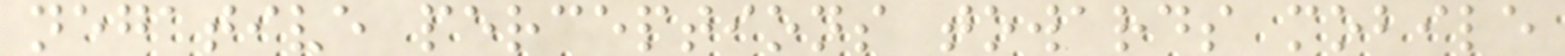negative perceptions towards mobile
